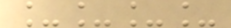____
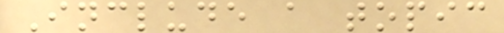Include a topic
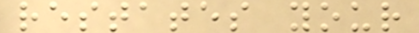restates your
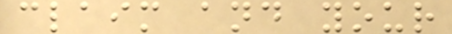claim and your
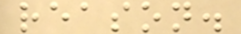reason.
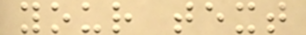your text
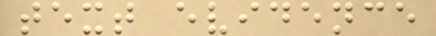text evidence
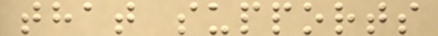that supports
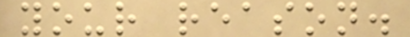your reason.
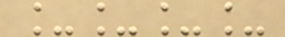____
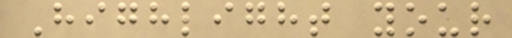Highlight your
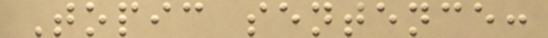Topic sentence:
